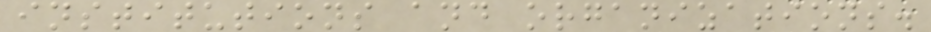institutions and organizations.
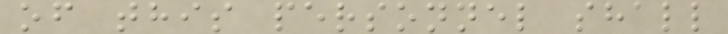of this personnel shall
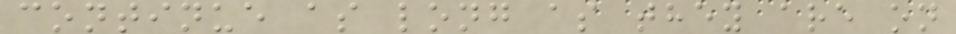continue as long as they are on
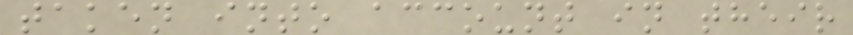taken into account in their
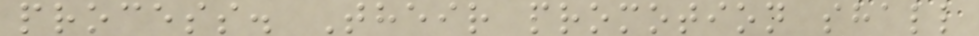process. Their promotion shall
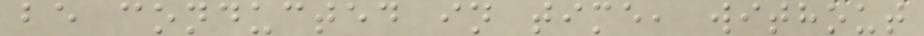be conducted in time, without
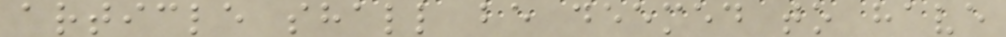article shall be deemed to have
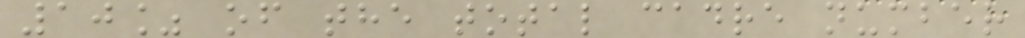10% of the total cadre number
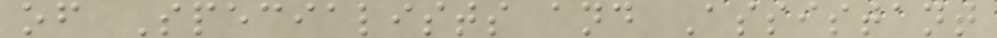of Specialists and Assistant
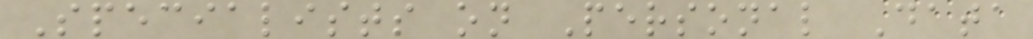Specialists on Personal Data
